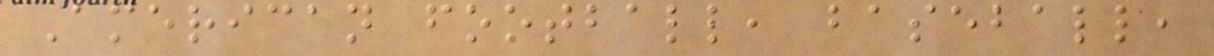American football, baseball,
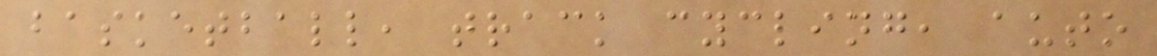basketball, track cycling, auto
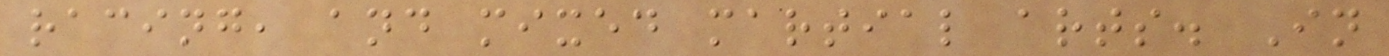racing, and mixed martial arts. In
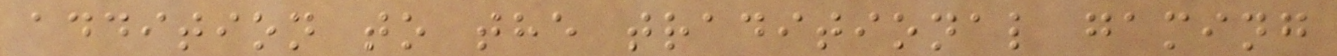addition to the traditional gaming
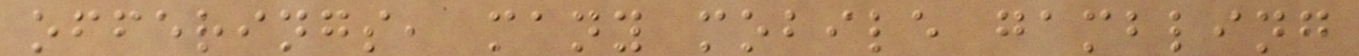offerings, many mobile gambling
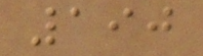190
